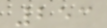253
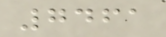7461
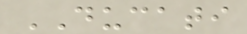DUCATI
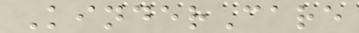KinderCare
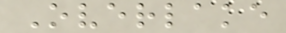Overlake
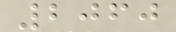2060
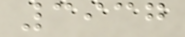3937
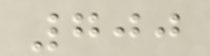700
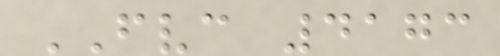FVC 4173
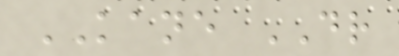KANE DR
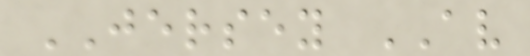JERSEY AV
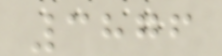3876
